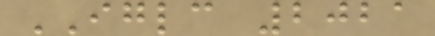IGLC 2021
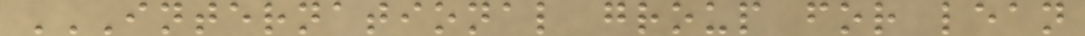INTERNATIONAL GROUP FOR LEAN
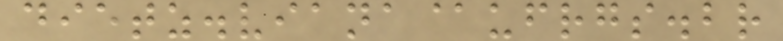dietz.viana@ufrgs.br
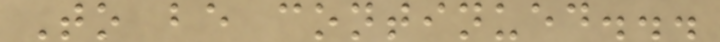To be continued...
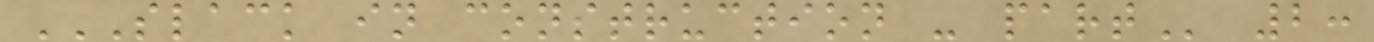SLACK IN CONSTRUCTION - PART 2:
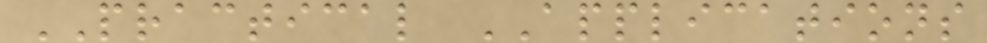PRACTICAL APPLICATIONS
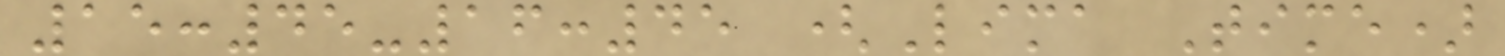15:45-16:45 (Lima Time)
